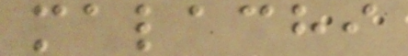malachi
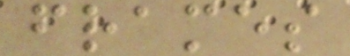frames
